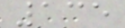135
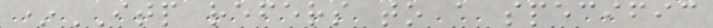*ITP refers to a specific
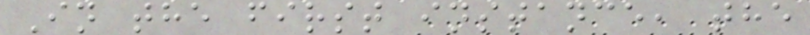In the first instance, the
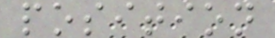position
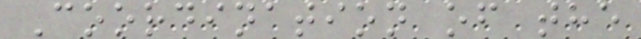Coordination of the
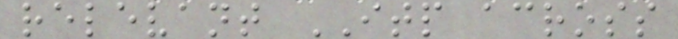relevant ITP across
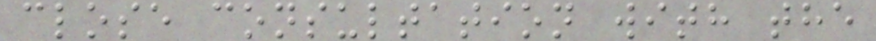close consultation with the
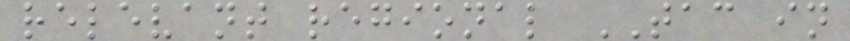relevant regional TAC in
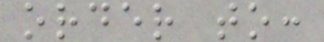order to:
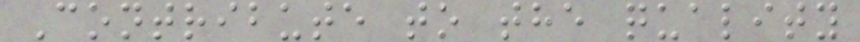Contribute to the quality
